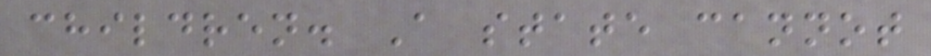children. A state cannot
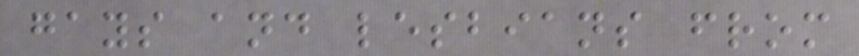gays and lesbians from
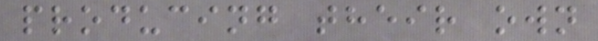producing their own
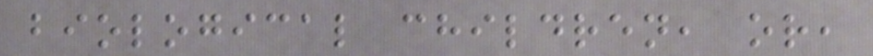biological children, or,
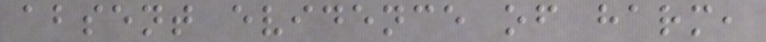absent evidence of harm,
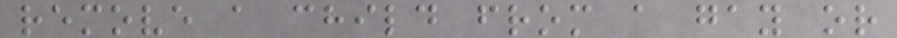remove a child from a gay or
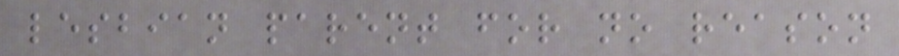lesbian parent for no reason
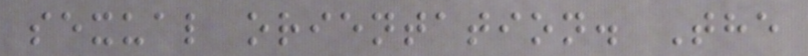sexual orientation. The
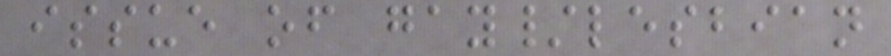issue of gay/lesbian
